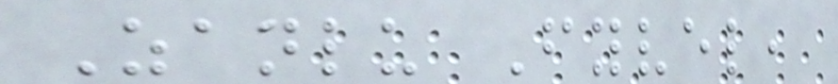Zanlu Fyvel,
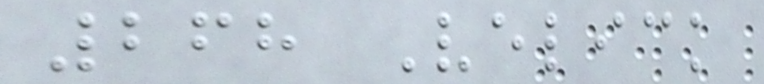268 Velick
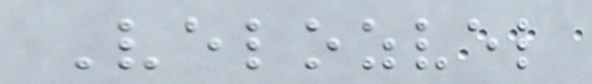Velozvel
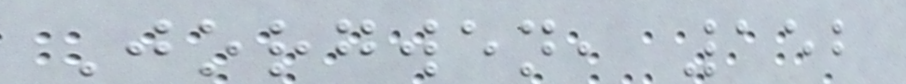Jorgwen, 152
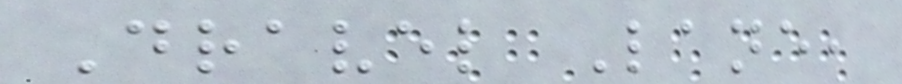Dravel Lane,
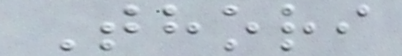Thori
